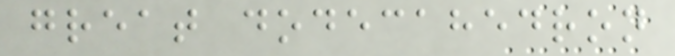great dodecahedron
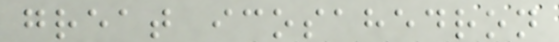great icosahedron
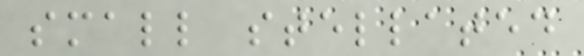small stellated
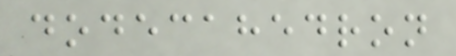dodecahedron
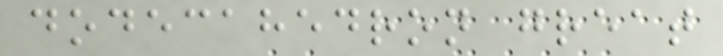dodecahedron great
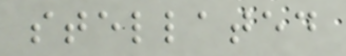stellated
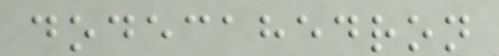dodecahedron
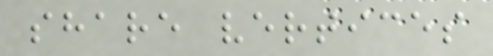share vertices
